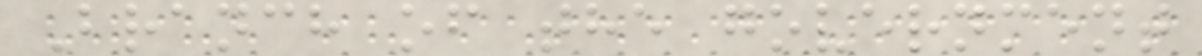Branch of the government
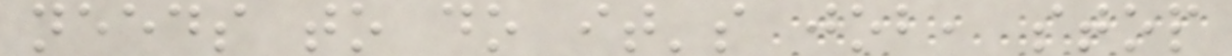needs to do it's job, stop
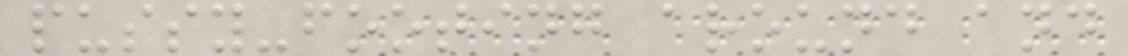pussy-footing around and
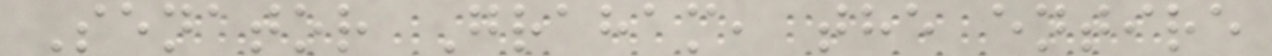Senator Graham, the entire
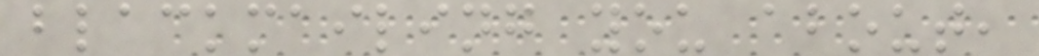blackmailing you about,
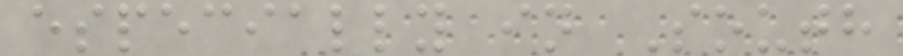especially in South
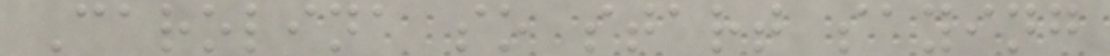Carolina so start saying
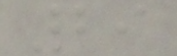29
